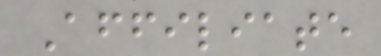Affiliate
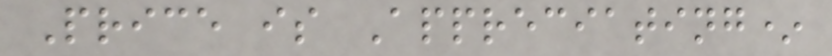Price is Appreciating*
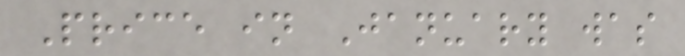Price in January was
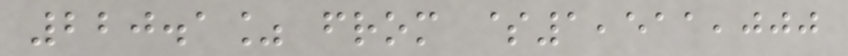220.1% from $1,511,000
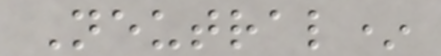Neutral*
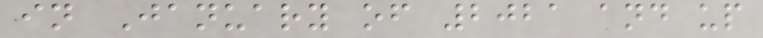in January of 2021 and up
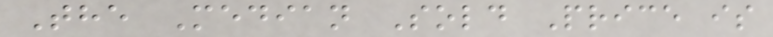The Median Sold Price is
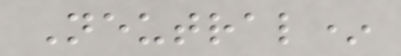Neutral*
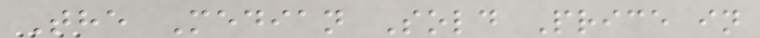The Median Sold Price in
